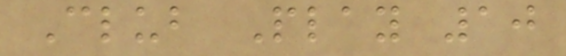Club Play 10
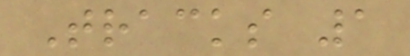Tracks 1
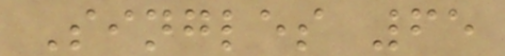Singles 65
